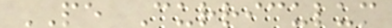PE Curriculum
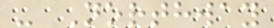- Northway
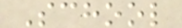School
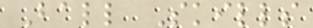Ball Skills
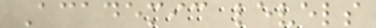Academic levels
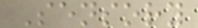Sensory
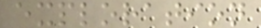exploration
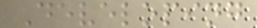Developing
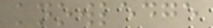knowledge
